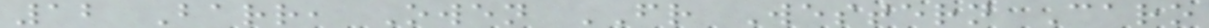12 Barr, Owen FR Western Caro
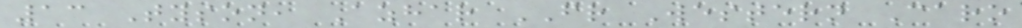13 Tyson, Azhar FR Western Caro
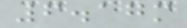6.17m
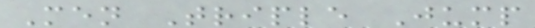Men Triple Jump
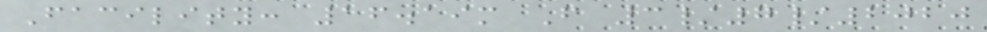Facility: 16.19m F 3/7/2020
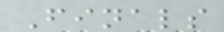Finals
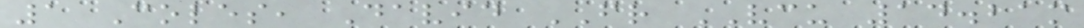1 Coles, David FR VCU 14.21m
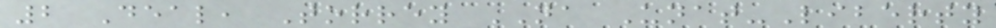2 Deal, Torrey NA Unat-Liberty
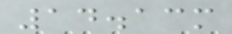14.13m
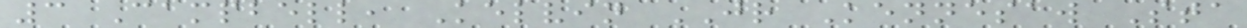3 Campbell, Kelvin JR Kennesaw Sta
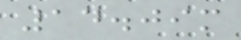14.09m
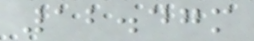12.47m
